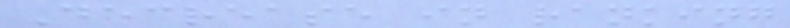Decrease in ranking
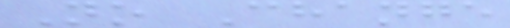No Change
